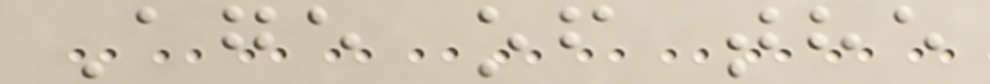Age of the
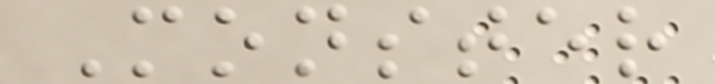Monster
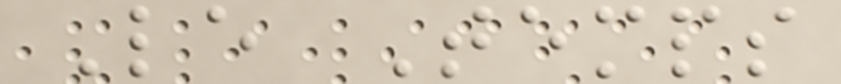Le Temps
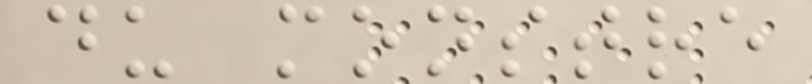du monstre
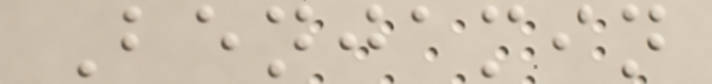Benjamin
